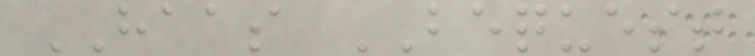HAAS BEQUEST
